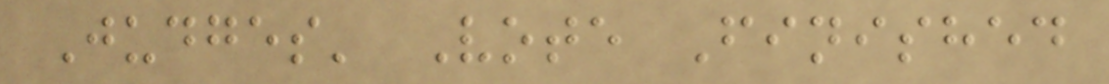Judges' Vote Finished
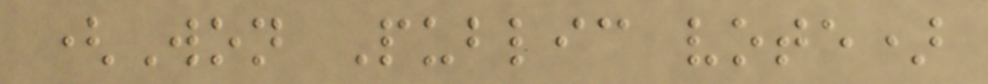(Won Public vote)
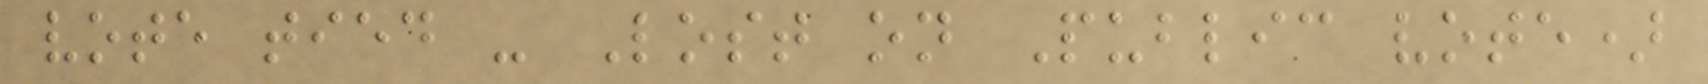vote tied - Lost on Public vote)
